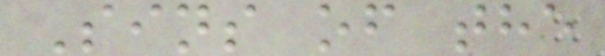Sins of the
